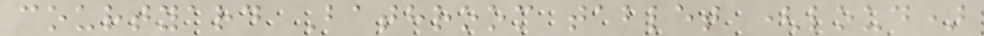courtyard Bathroom tablet (loud)
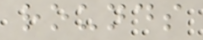rounds
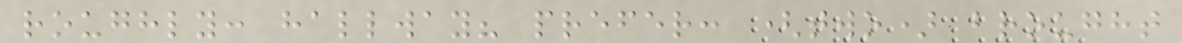roughly: hallway? prefer: (two) brought
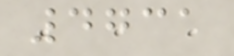4731
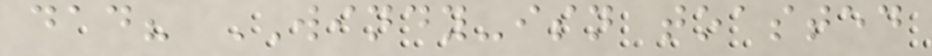dad? WINDY-isn toasted
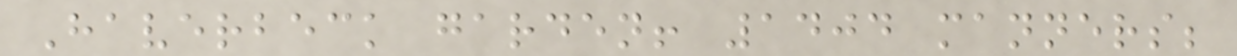Haverbeck garden! 1404 manners;
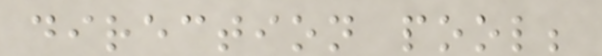direction pool;
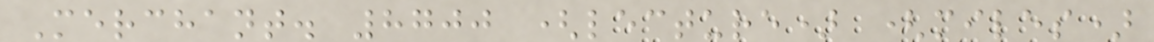Merchant. 8700 (lecture) (miles)
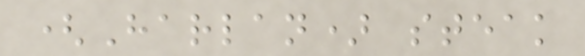(Harlan) steak
